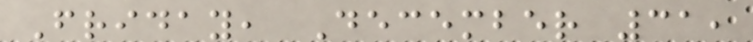Friday, December 31,
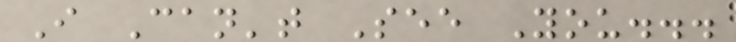I Can't See You...
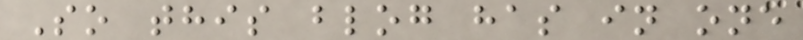So this blog has in one
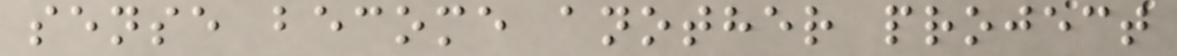sense become another project
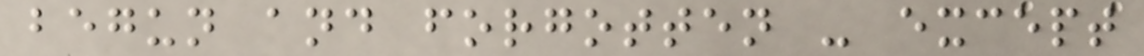begun and forgotten - except
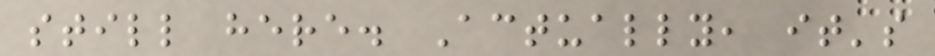still here. Actually, it's
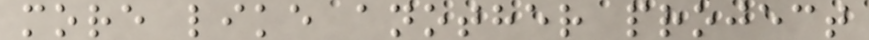more like another project
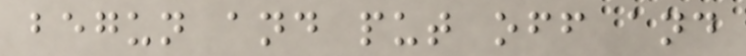begun and put off and
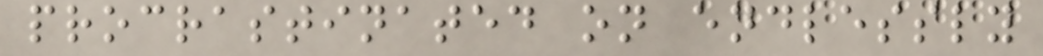procrastinated on endlessly
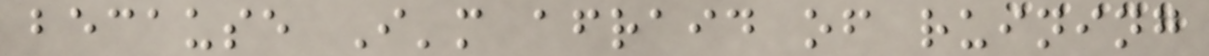because I'm afraid of ruining
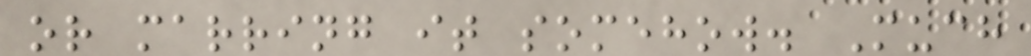or marring it somehow. Much
